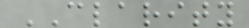CLARITY
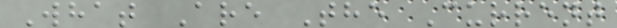What Are The Current
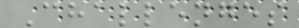Challenges
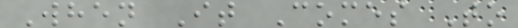When It Comes To
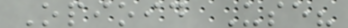Opioid Use?
